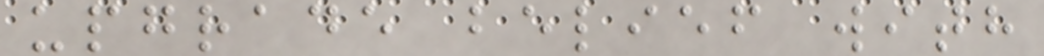upgrade belief with
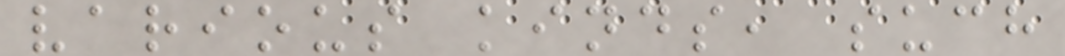various kinds, such
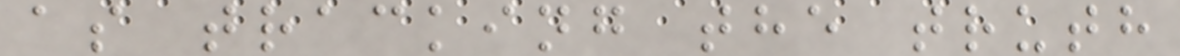as tracking the truth
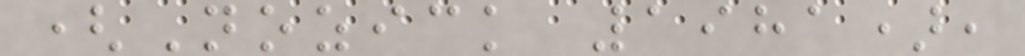(Nozick 1981),
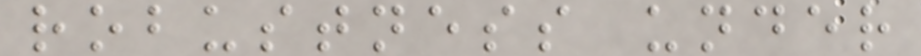robustness under
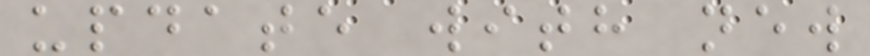update with new
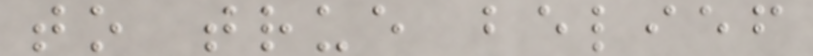to true belief
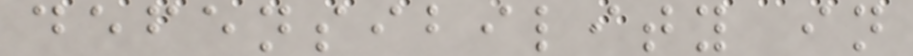defensibility in
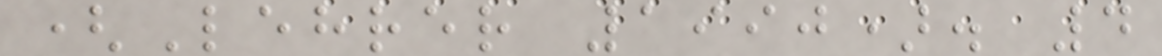(Lehrer 1990). 4
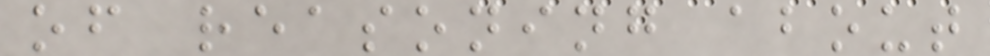of reasoning about
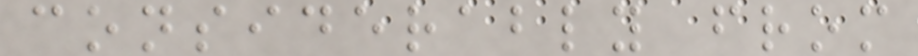considerably from
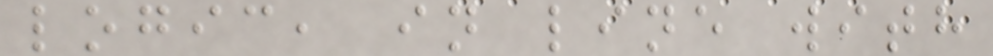logic, in line with
